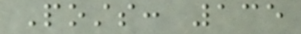Posts: 135
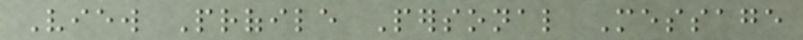View Profile Personal Message
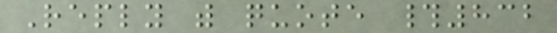Reply with quote #832
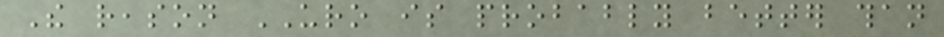The reason URO is probably better than
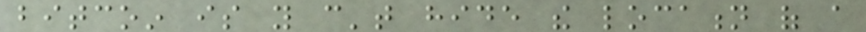bitcoin is you can't hide the location of a
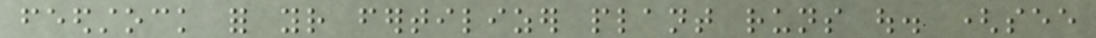feedstock for your fertilizer plant runs out. (see
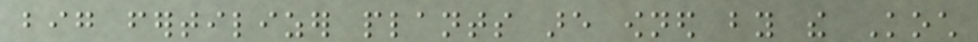big fertilizer plants are owned by the Koch
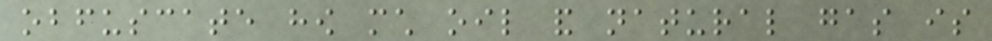obfuscate how much oil and natural gas is
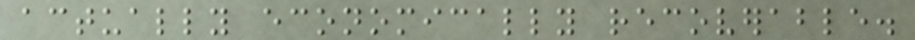actually economically recoverable.
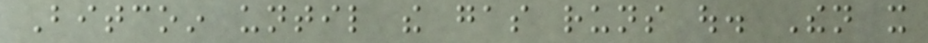Bitcoin until the gas runs out. Then it
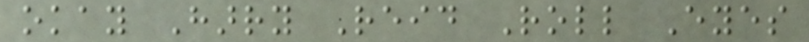okay Harry Reid Roll Eyes
